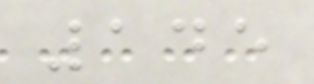145
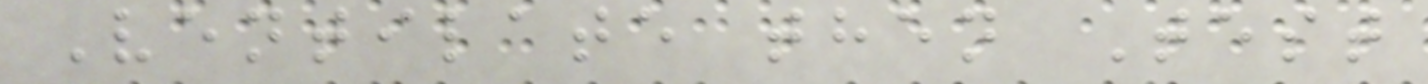Ventilate then Test
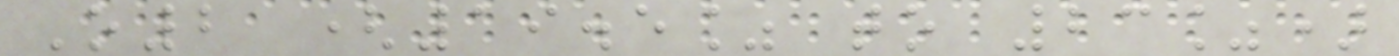O2 (19.5% to 23%)
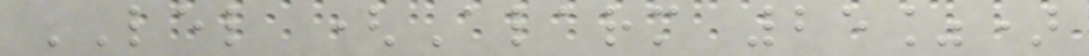LEL (Alarm 25%)
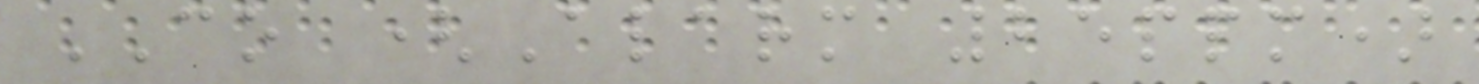CO (Alarm 25ppm)
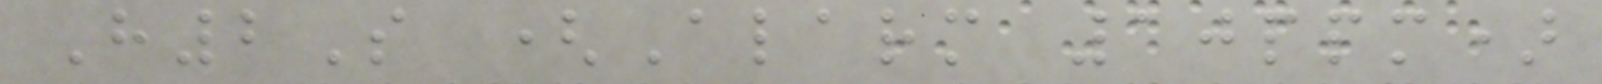H2S (Alarm 10ppm)
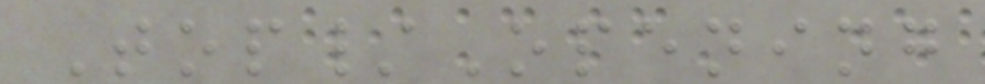Top/Opening
